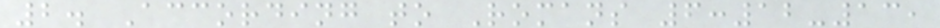2. According to Romans 6:12-13,
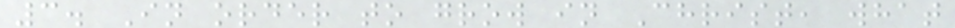3. In order to grow in Christ, what
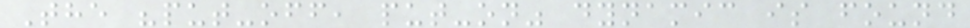The "put-off, put-on" dynamic is found
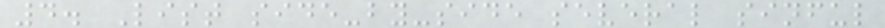4. List side-by-side several sinful
